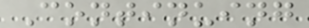Continuing
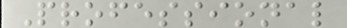Professional
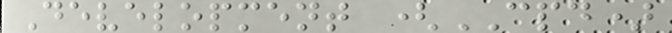Development (CPD)
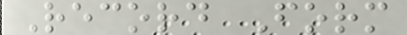Record Form
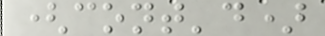(cont'd)
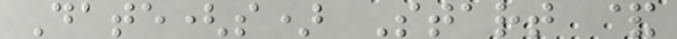Date(s) Start &
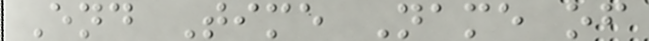End Time Name of
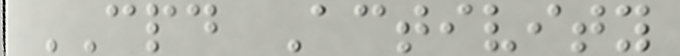CPD Activity
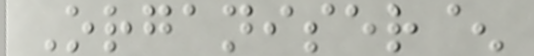Organiser^
